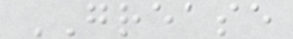GREASE
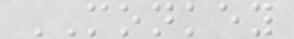MONKEY
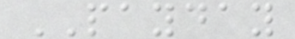PAYDAY
